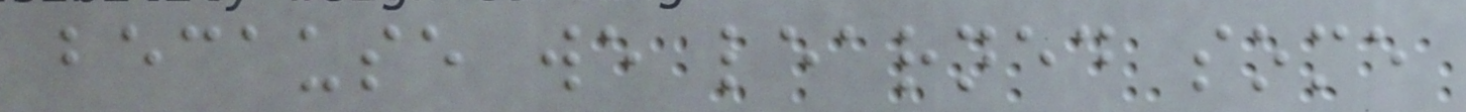because we learned some
